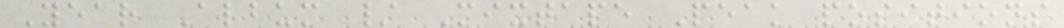Year Album / Mixtape Peak positions
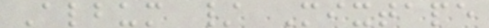Album / Mixtape
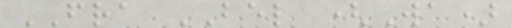FRA BEL (Wa)
